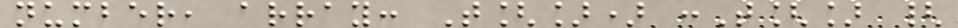number, array: T[]) :T[] {
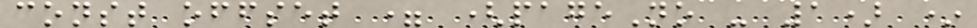const offset = (pageNo - 1) *
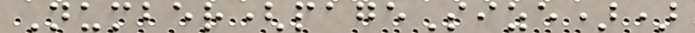Number(pageSize))
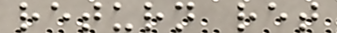return ret
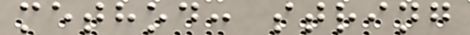method: string
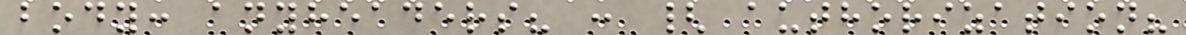body: anyheaders? : { authorization?
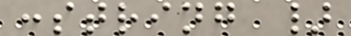:string }
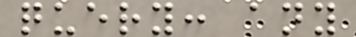query: any
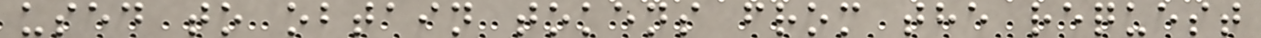used to obtain tokens from the request
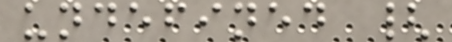undefined {
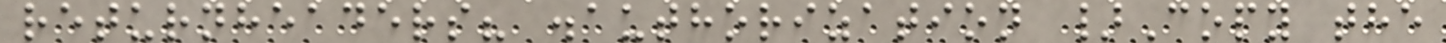returnheaders? .authorization }Copy the
